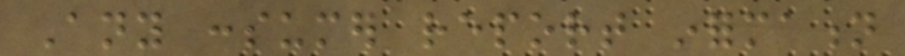Any consumer report information
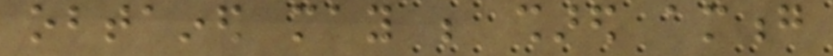obtained may be shared among
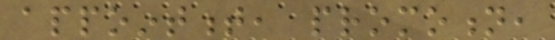appointment, promotion,
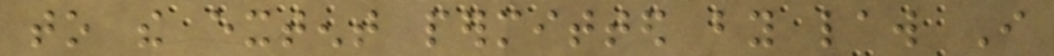to the extent permitted by law I
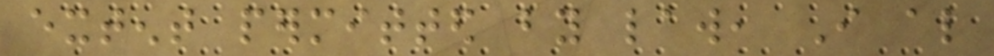extent permitted by law, I also
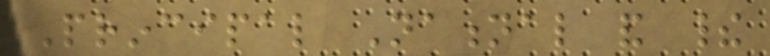Principal National and their
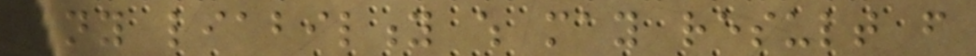any liability which may result from
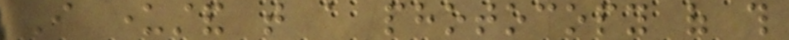I understand that a photocopy of this
